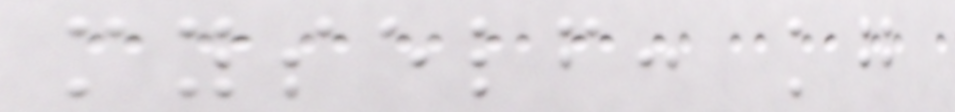myself: kg
